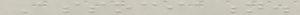Association.
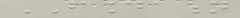FOUNDATION
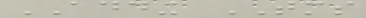ADDING TOMORROWS
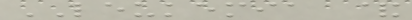LEUKEMIA &
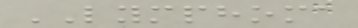LYMPHOMA
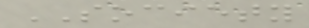SOCIETY
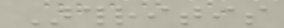Arthritis
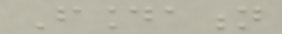Foundation
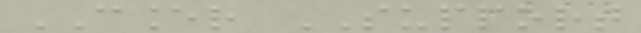CANCER SUPPORT
